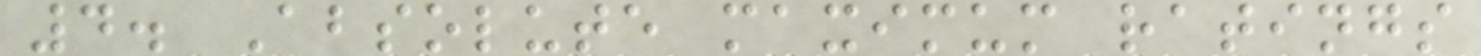4. Absolute maximum ratings
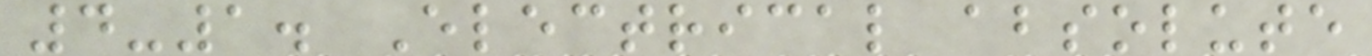4-1. Electrical absolute
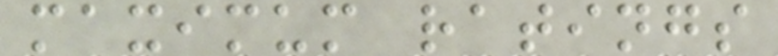maximum ratings
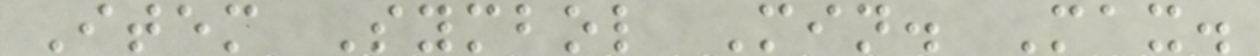Item Symbol Min. Max.
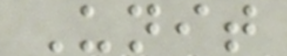Unit
